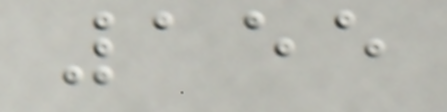155
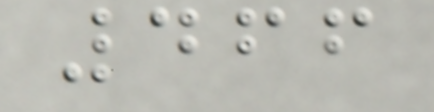466
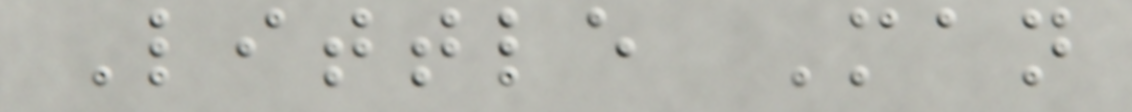Little Man
